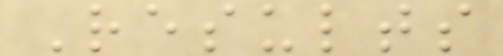Results
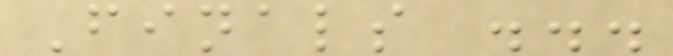Finals ...
